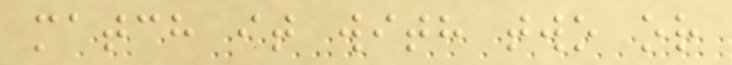match it with two or
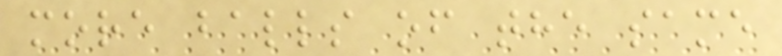more balls of the same
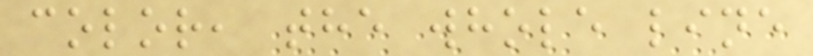color, the whole line
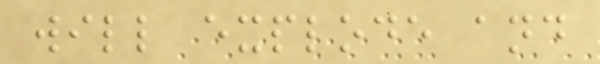will explode and
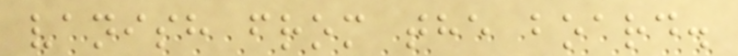vanish from the board.
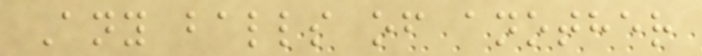Any balls of another
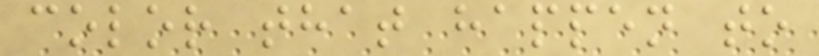color that happen to
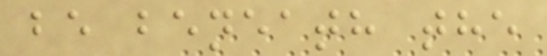be beneath the
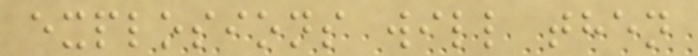explosions will then
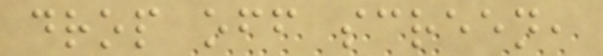drop off screen,
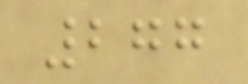277
